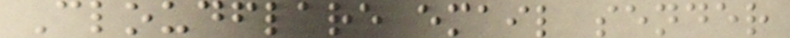Cloudflare email sender
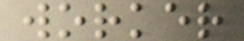worker
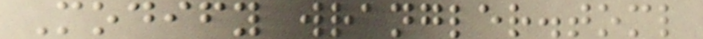Modify wrangler.toml
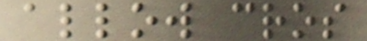allow cros
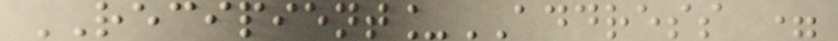RECIPIENT_ADDRESS =
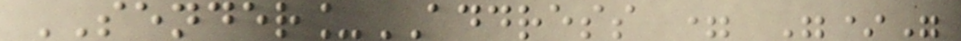SENDER_ADDRESS = "*"
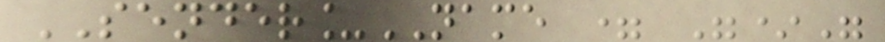SENDER_NAME = "*"
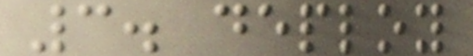3. deploy
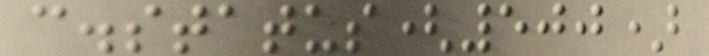c.status(500)
